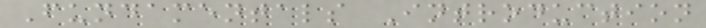Fundamentals Introduction
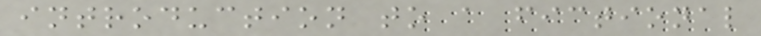introduction to a fictional
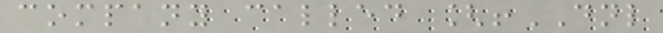company called [!DNL
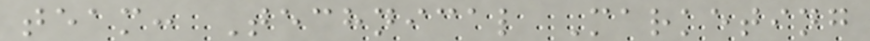team: Technical Marketing
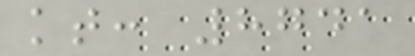kt: 8741
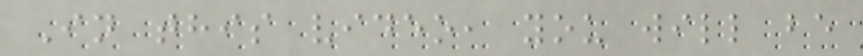In this video, you will be
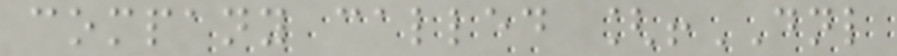company called [!DNL
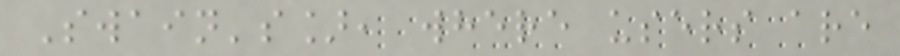Swain's], where users are
